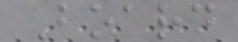Board
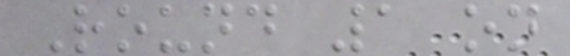Round 1 on
